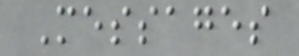Messages
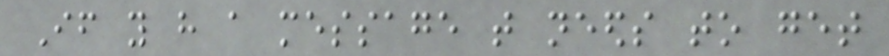If you have a message that needs to get
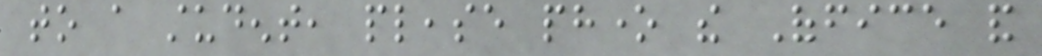to a student, please phone the Office and
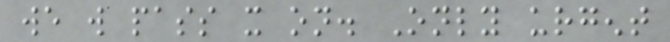we will pass it on. Only urgent
